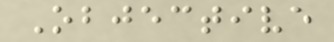Objective
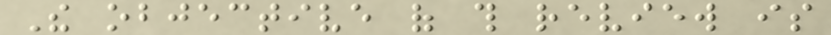The objective of this review is
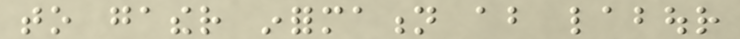to gather information about labour
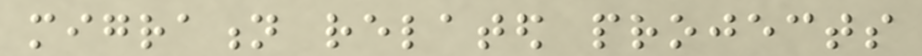migration related projects
